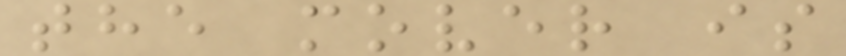the mover is
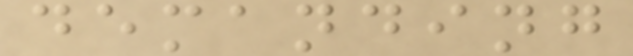demanding
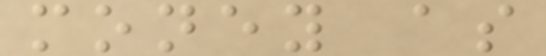money as
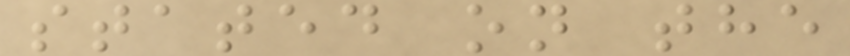stated on the
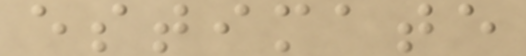estimate
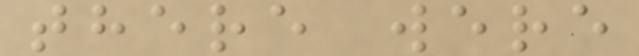there were
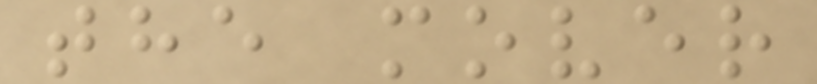the mover
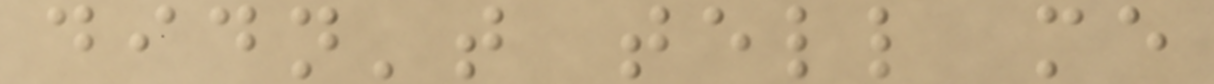didn't tell me
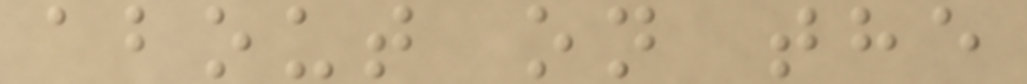about on the
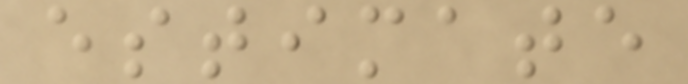estimate
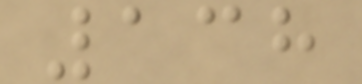138
